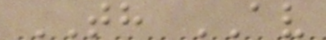TH AV
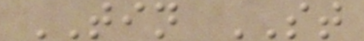TIN ST
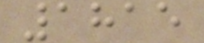1815
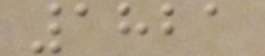1821
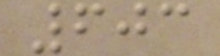603
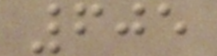605
